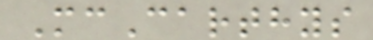McCarthys
